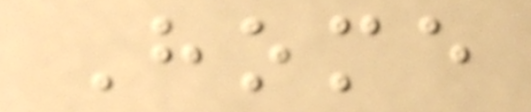Home
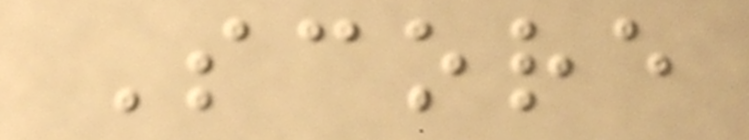Score
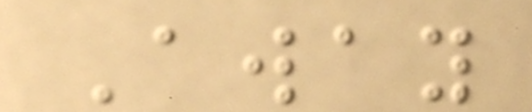Away
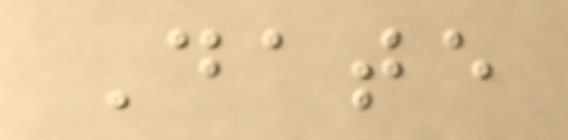Date
